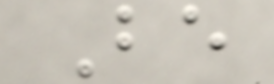Be
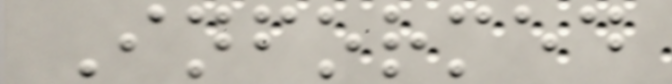Informed
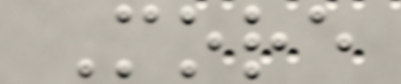More
